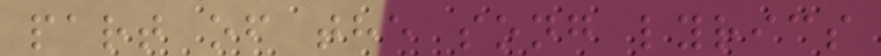part of the song lyrics
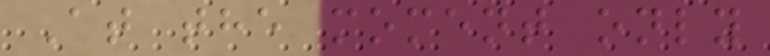At the moment only
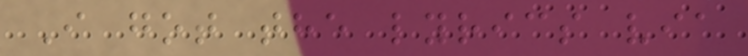I got the lyrics via
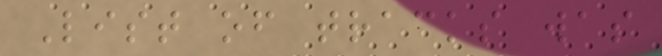List of tracks was
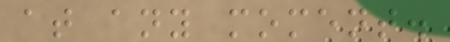at any moment.
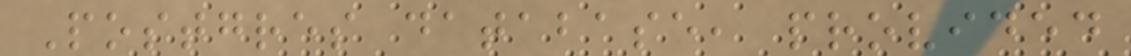Postgres database, provided
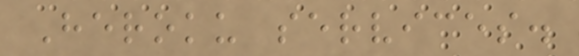Heroku services.
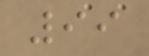99
